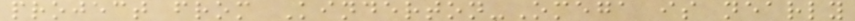project from Kinderton-Omega is nearly
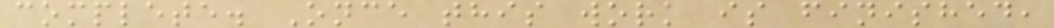complete. Once this work is finished,
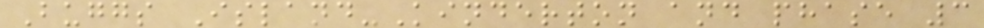Buggs Island-Kinderton and phase 3
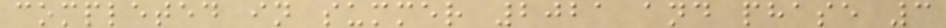completed in summer 2021 and phase 3
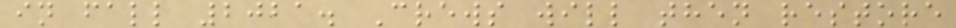in fall 2021. Crews will then restore
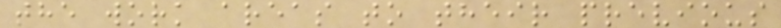the work areas to their previous
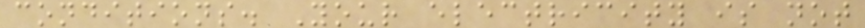conditions. Your electricity is not
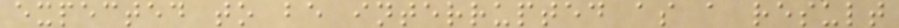expected to be interrupted as a result
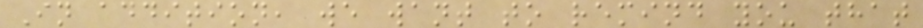In addition, we want to remind you that
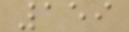159
